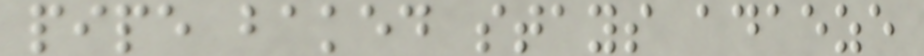pipe baked stays adaeze
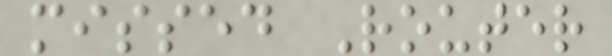missed Router
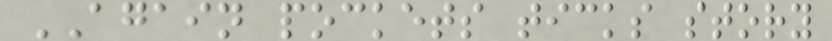AGAIN pockets ticks story
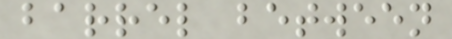barrel between
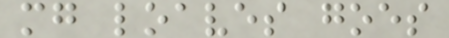mg loaves goes
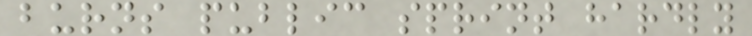burns public sprint hardly
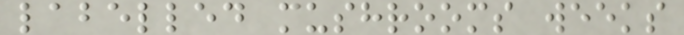labelled mushrooms weeks
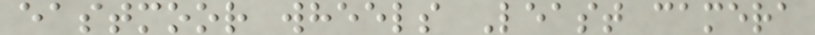eastmoor wheels Least camera
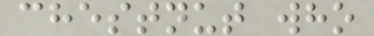chestnut who
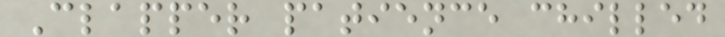Clapper patience chilled
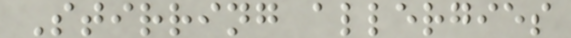Stirring allergies
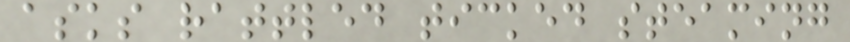asks rattled ticked steaming
